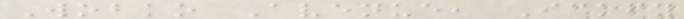Wobko Avenue, Ickfy
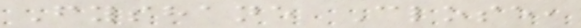Fyshane Close,
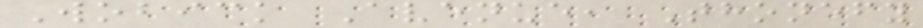Wobick Avenue, Thonefy
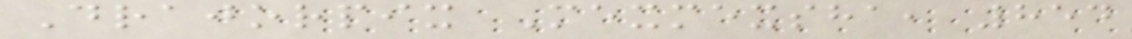Drajorpix Mexmexsha, 854
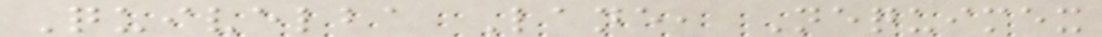Quivelba Lane, Nequimex
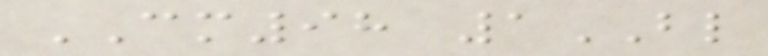CM98 1BL
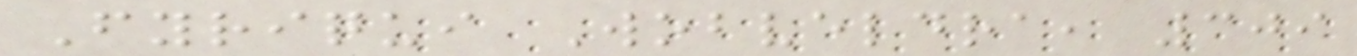Fyriqui Wobveldra, 309
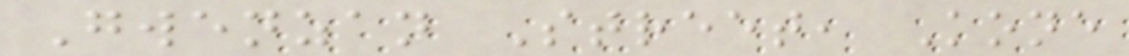Gwenzan Street, Kone
